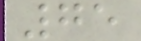75
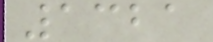1321
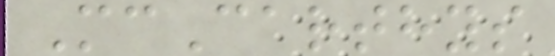McCarthys
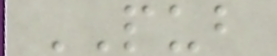PUB
